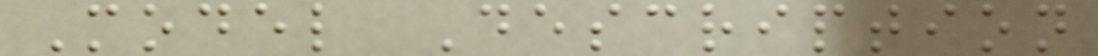Model Description
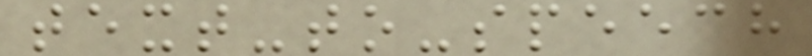text-to-speech
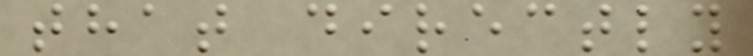that directly
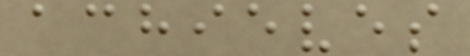achieves
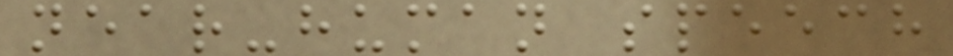near-human speech
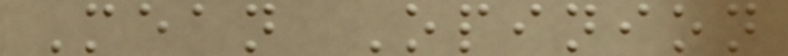Mean Opinion
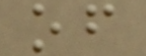of
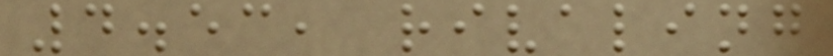4.53, rivaling
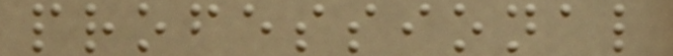professional
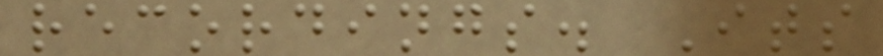recordings. Its
